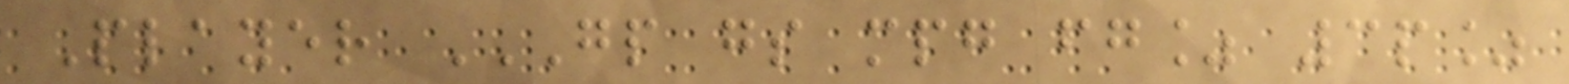Player GP GS MPG FG% 3P%
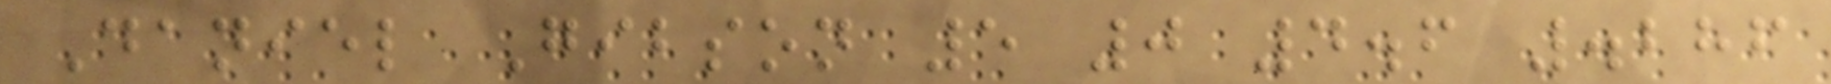Daniel Gibson 5 0 4.6 .286
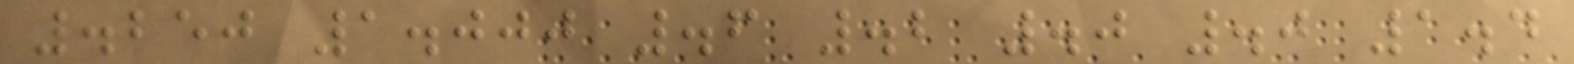.250 1.000 .6 .2 .0 .0 1.4
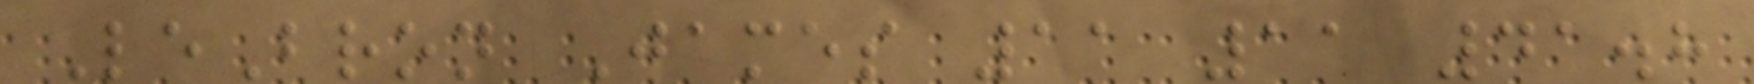LeBron James 11 11 41.8
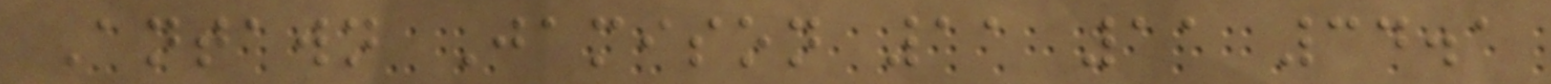Antawn Jamison 11 11 34.1
